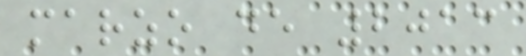marzo de 2013
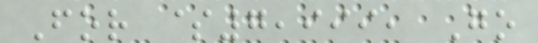For $7,999, Go
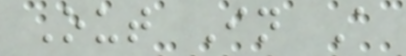Out In A
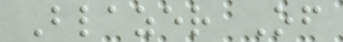Blazer Of
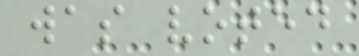was voted
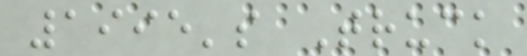1995's Truck
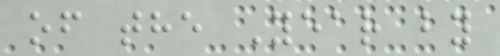of the Year by
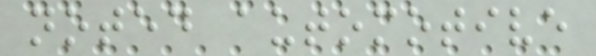noted automotive
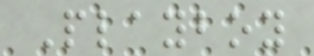Playboy
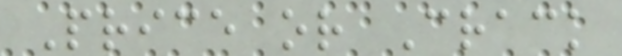Price or Crack
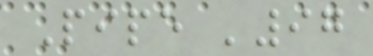Pipe '97
